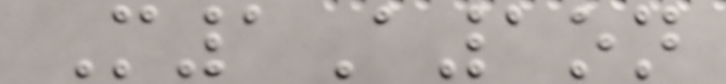M1A1on
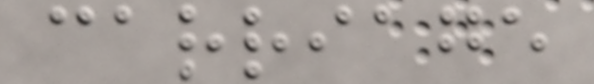carriage
